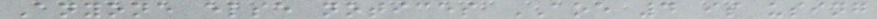Anyone else notices AOE 4 is using
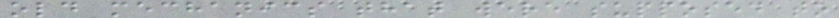old mechanics that were supposed to
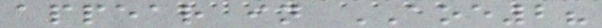appear in AOE2?
